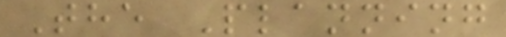The Planning
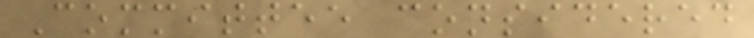Committee considered
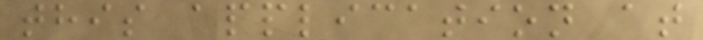this application at
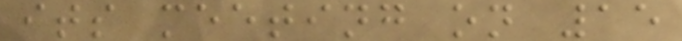its meeting on 15
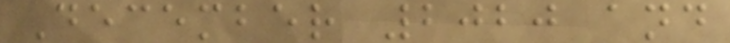December 2020 and
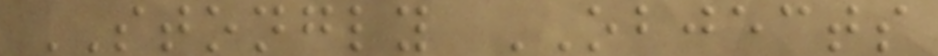STONGLY OBJECTS
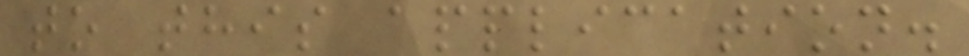to this application.
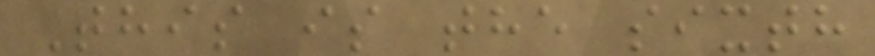This is the sixth
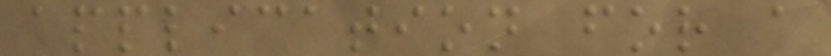application for a
